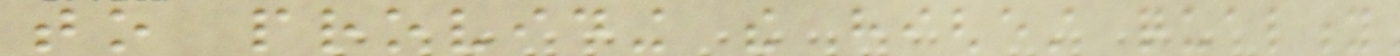to providing the highest quality
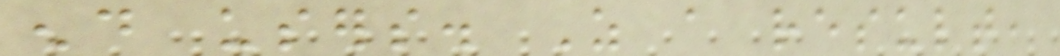end users. As a result,
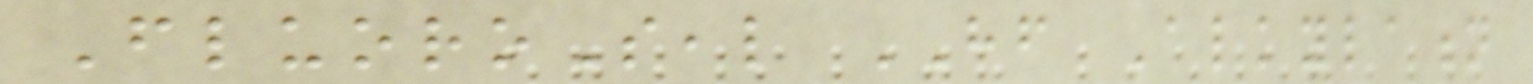FluoroSeal HF Alkylation
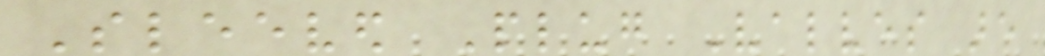Sleeved Plug Valves are
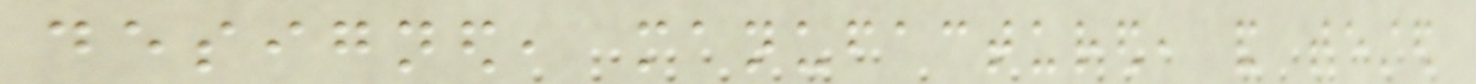designed, manufactured, and tested
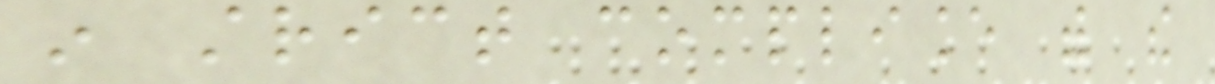in strict compliance with the
